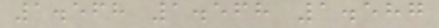1.568 1.568 1.587
